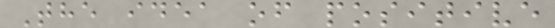The idea of positive
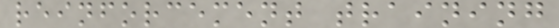reinforcement training
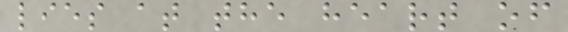lies at the heart of
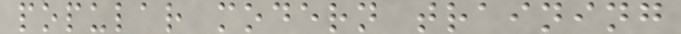popular modern training
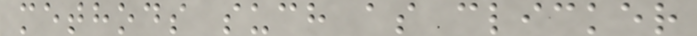methods such as clicker
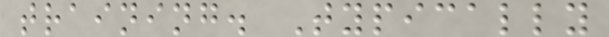training. Typically
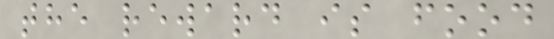the reward is food
